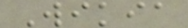Wikia
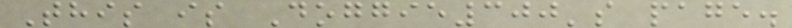This is Doggie300's page.
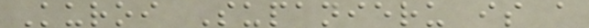Kuroi Supanieru is a
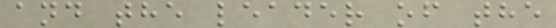and the leader of the
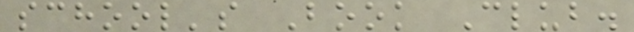school's Book Club.
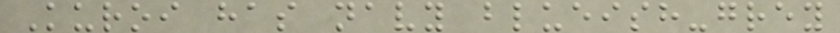Kuroi has navy blueish-grey
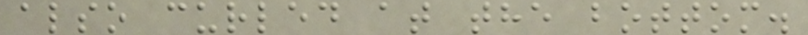also curled at the bottom.
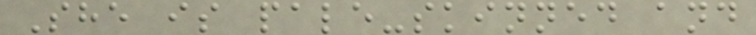She is pale-skinned and
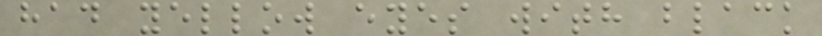had yellow eyes with black
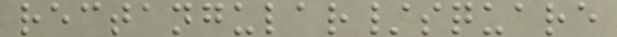rectangular/square
